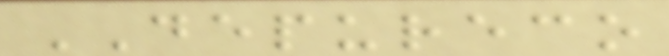DEPURECO
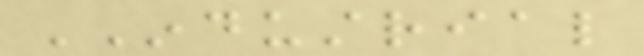INDUSTRIAL
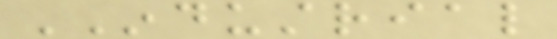INDUSTRIAL
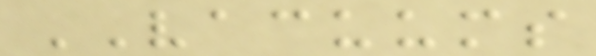VACUUMS
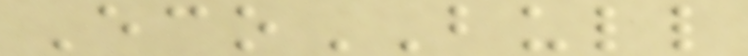EcoBULL
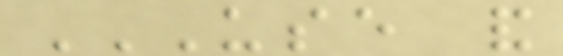USE AND
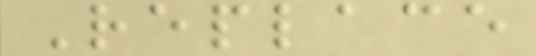Replace
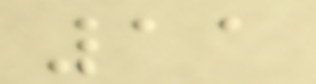11
